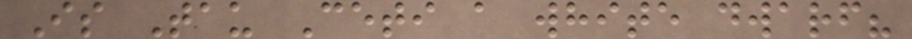Is Tau Ceti a white dwarf?
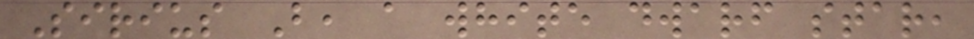Sirius B, a white dwarf star,
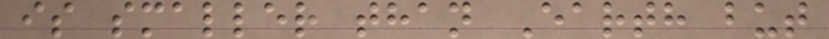is smaller than Earth but
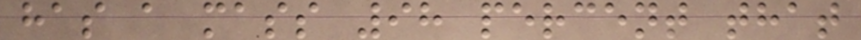has a mass 98 percent that
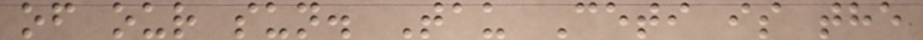of our sun. Tau Ceti is the
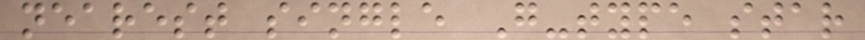nearest single G-type star
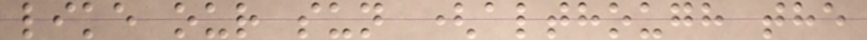like our sun (although the
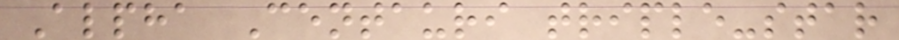Alpha Centauri triple-star
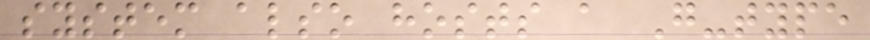system also hosts a G-type
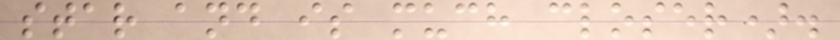star and is much closer).
